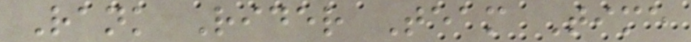Rank Rider Team Time
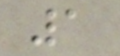1
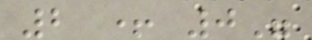2 + 0"
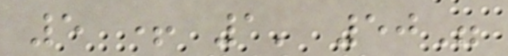5 + 1' 50"
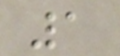1
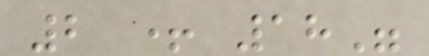2 + 18"
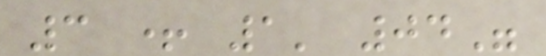3 + 1' 04"
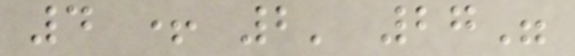4 + 2' 27"
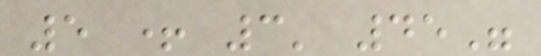5 + 3' 45"
